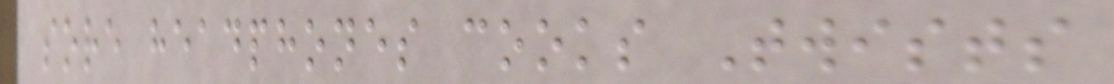sore headphones cooks Twists
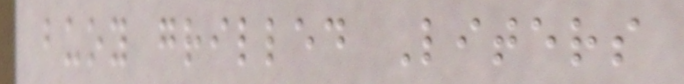buoy grilled Liters
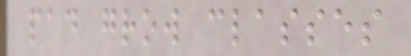pad grow classes
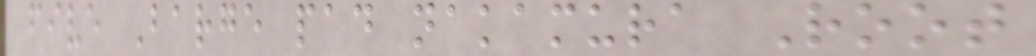five Barge pad nakamura Root
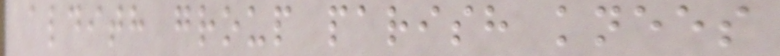aldith group parish knees
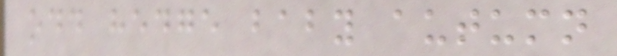odd hedge baby autumn
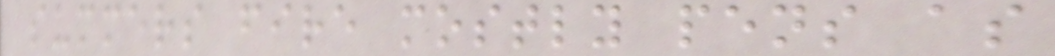summers fire mostly pens as
